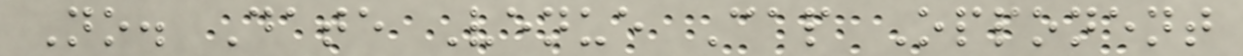No. Date Venue Cap Opponent
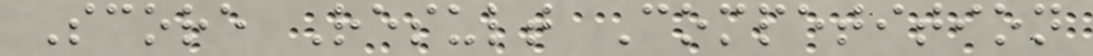Score Result Competition
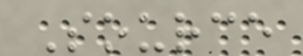Source
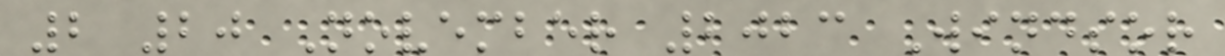2 20 November 2023 Windsor
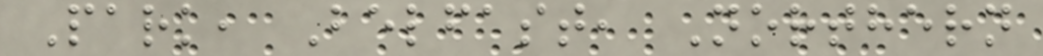Park, Belfast, Northern
